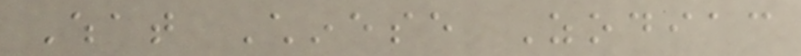What Chinese Zodiac
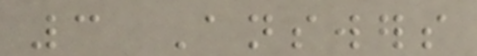3 Answers
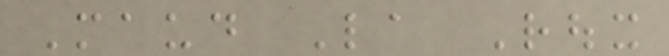Maud La Roux
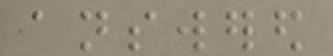answered
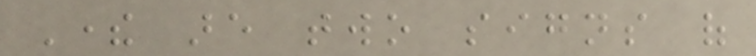There are two signs of
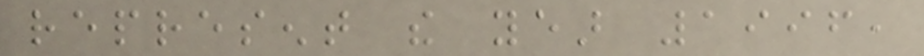represent the year 1996,
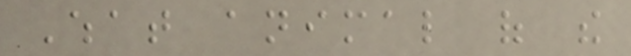What animal of the
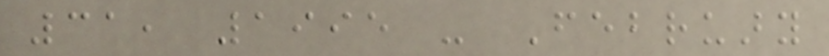31, 1995 - February
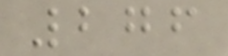276
